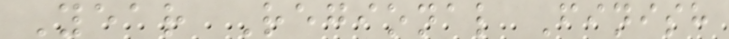Year Regional Finish
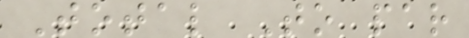Total To par
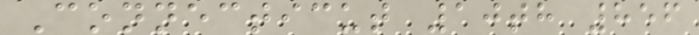Connecticut 10th 856
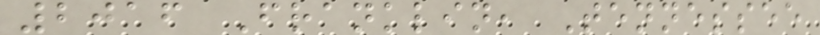2016 Franklin, Tennessee
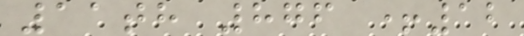11th 876 +12
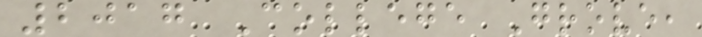2017 College Grove,
